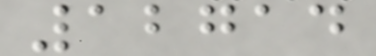12714
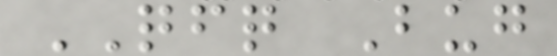QFQ Bug
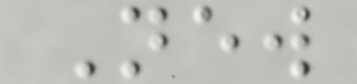New
